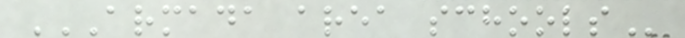ARMADA AREA SCHOOLS
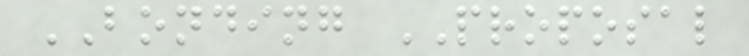BONDING PROPOSAL
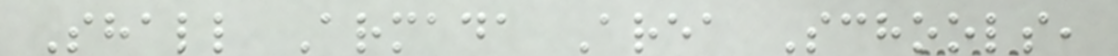Shall Armada Area Schools,
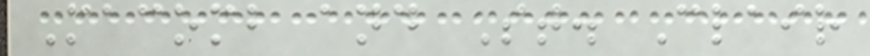Macomb and St. Clair
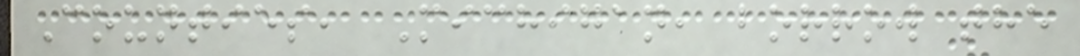Counties, Michigan, borrow the
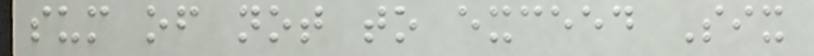sum of not to exceed Six
